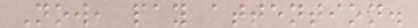Now, pay attention.
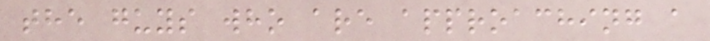the guys who are approaching a
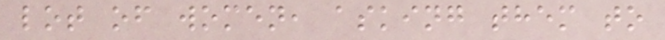lot of women, asking them to
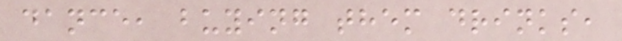dance, buying them drinks,
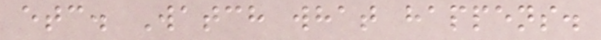etc. Watch what happens.
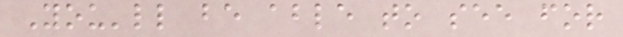You'll be able to see for
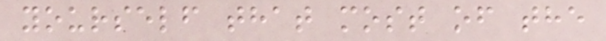yourself that most of the
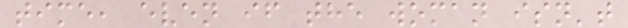time, even if the woman isn't
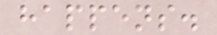happens.
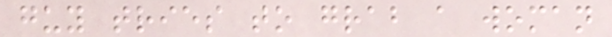guy tries to grab a woman
